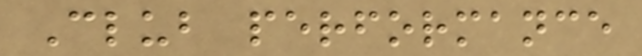Club performance
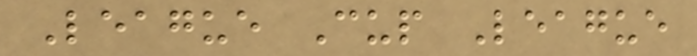League Cup League
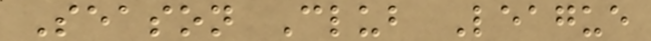Season Club League
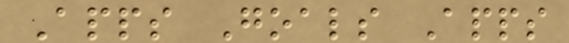Apps Goals Apps
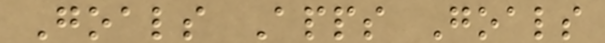Goals Apps Goals
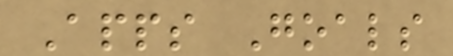Apps Goals
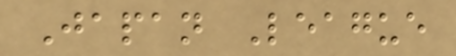Japan League
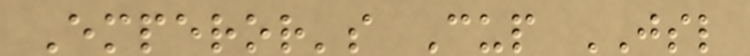Emperor's Cup JSL
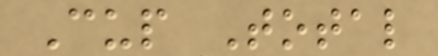Cup Total
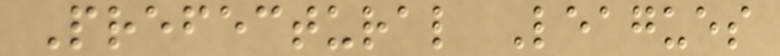Prefectural Leagues
